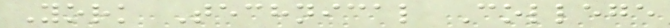York Technical College
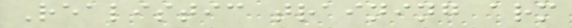Realistic training arm
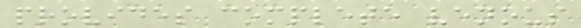provides complete venous
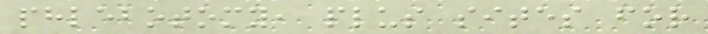phlebotomy, plus sites for
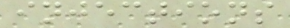injections
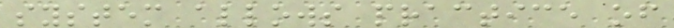system allows practice of
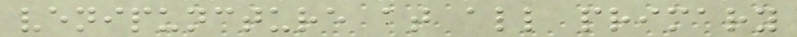venipuncture at all primary
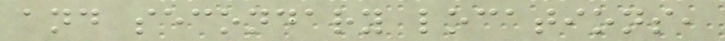and secondary locations,
